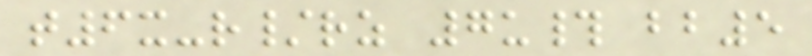t6x-r/rz 7u# bb5
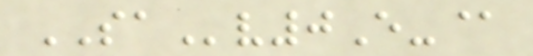SAv0E-@
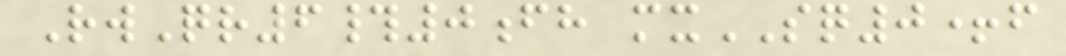RwQr6#0fh mxSQ0+f
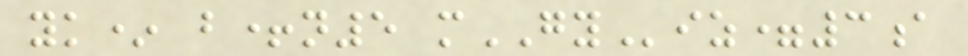yk* b+n5 mGYiz=3a
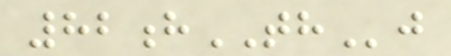82hTHj
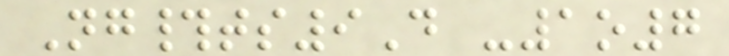Ng#ts9D -1o7
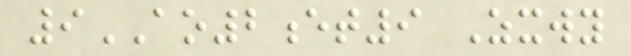9AO2et9 Zxwy
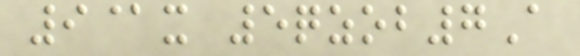9@x 5qzob7A
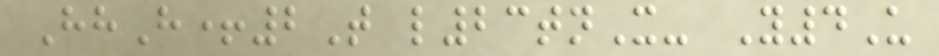HhH+2T l23tnX- Y4U
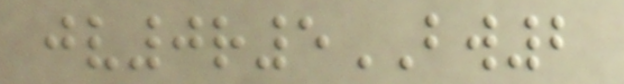jv0r5BW2
